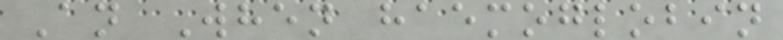An When haemoglobin
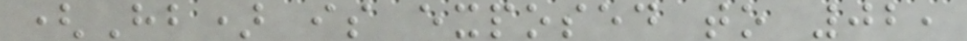(Hb) is exposed to 02,
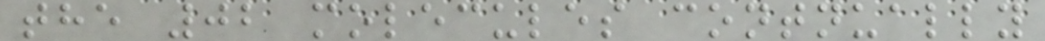the 02 molecules contnually
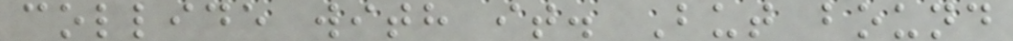collide with it. But bound
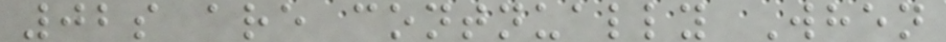02s are contnually When
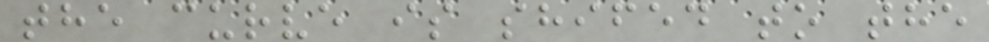the curve is shifed to the
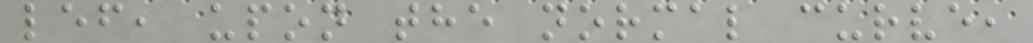lef, upon the normal curve,
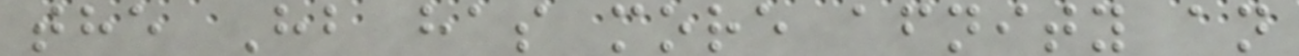the Hb has more afnity an
